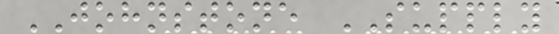JOHNSTONE SUPPLY
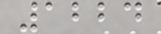1224
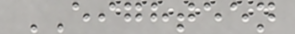EIGHTEEN
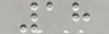18
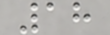18
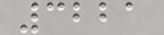3221
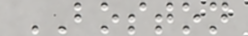BOSTON
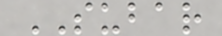SUBAR
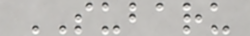SUBARU
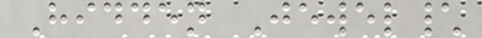Hidden Jewel\
